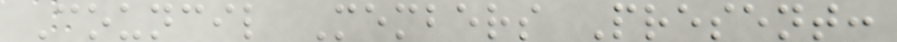Council Members Present:
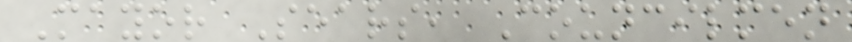Mayor Sears, Councilmen
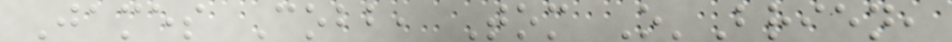James Cobb, Tom O'Brien,
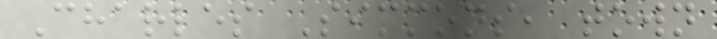Charles Simmons, town
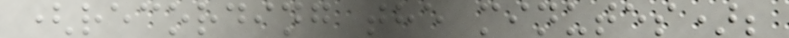(recording the minutes);
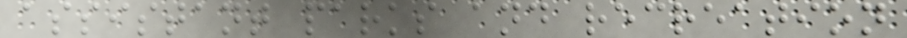assistant parks and recreation
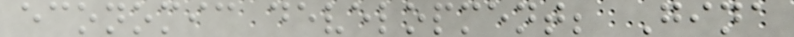economic development; Gina
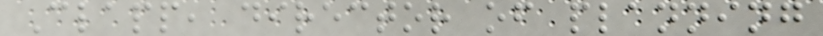Clapp, director of planning
